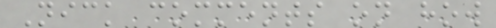Nick comments on how
